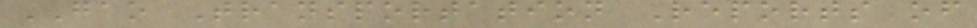GAO Transportation Reports of
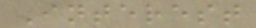Interest
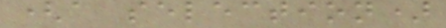(a selection)
